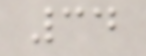34
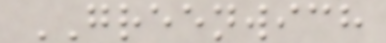GREENWICH
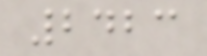2423
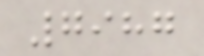7987
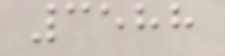3588
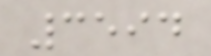3594
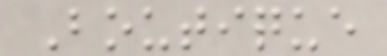Boutique
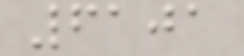6101
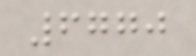6770
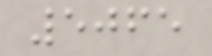5065
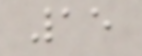15
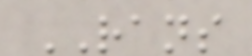RANS
